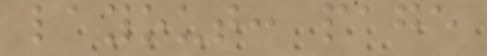layout: page
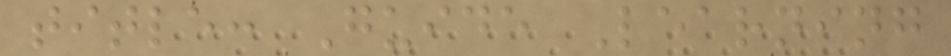title: Guide Learning
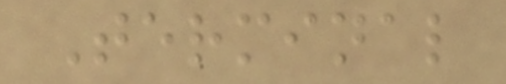Terminal
